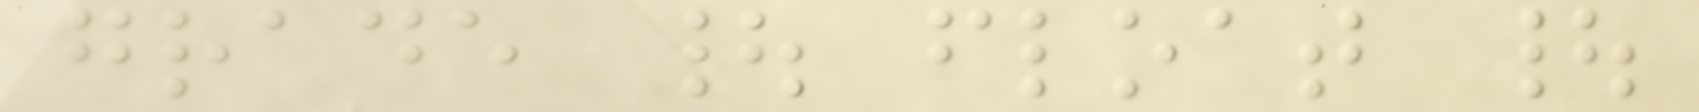grade | float |
